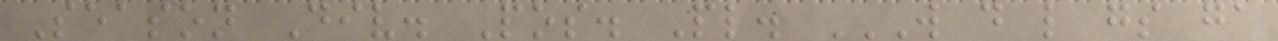Season Div. Pos. Pl. W D L GS GA
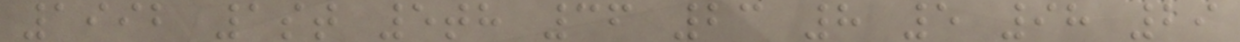1992 1st 5th 36 23 8 5 98 29
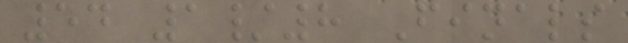54 1/8 Finals
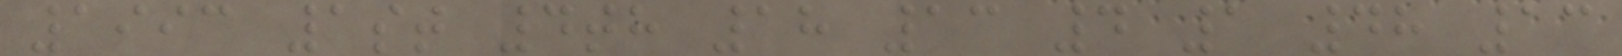1993 1st 4th 18 13 4 1 48 13
